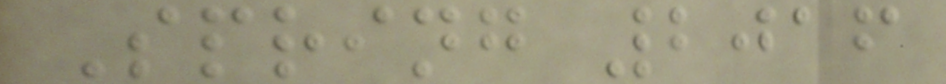Spring 2016
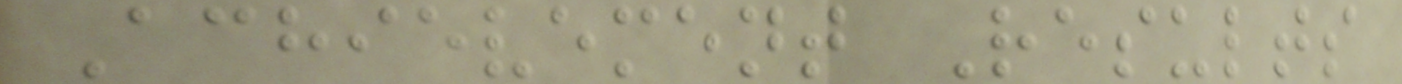Achievement Results
